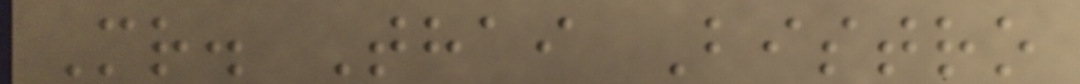Mr. Thai Bistro
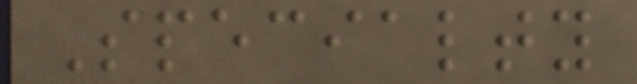Specialty
